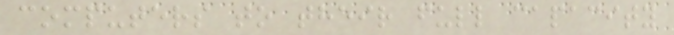computers to their full capacity
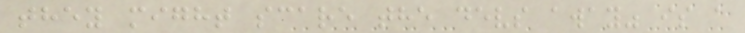they might scare the devs away" is a
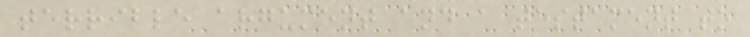terrible argument and a testament to
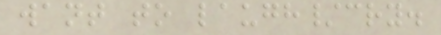want to laugh/cry.
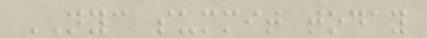NYC summit today
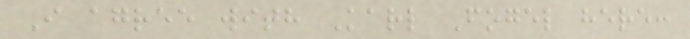I agree with Karl Fogel here:
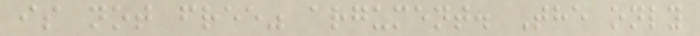is not free" argument. The only
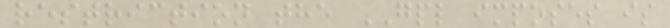restriction the GPL imposes is
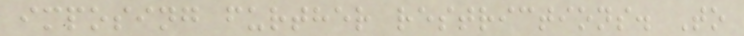imposing further restrictions. To
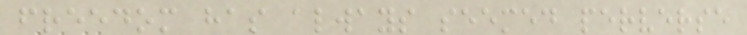freedom has always seemed perverse
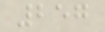257
